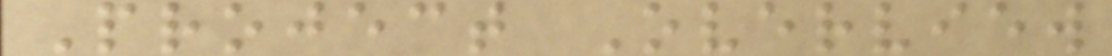Project Overview
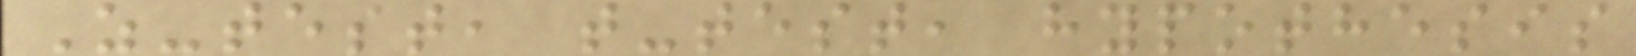Z-test, t-test, hypothesis
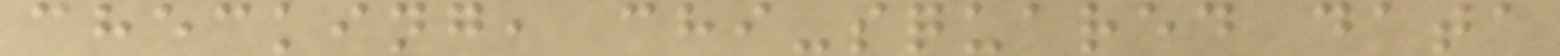checking, chi-squared data
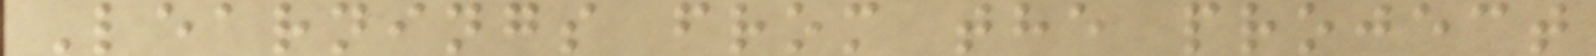Learnings from the project
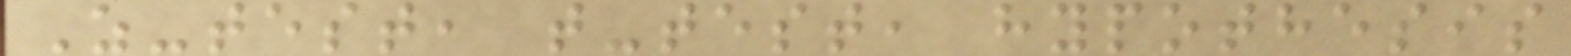Z-test, t-test, hypothesis
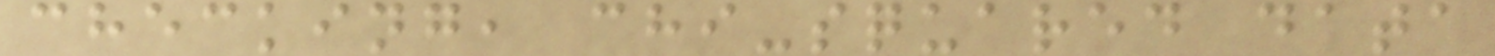checking, chi-squared data
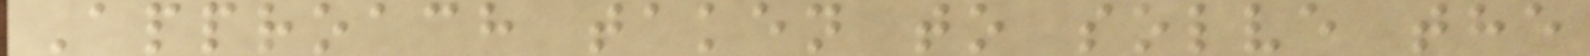Approach taken to solve the
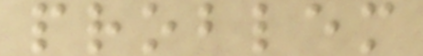problem
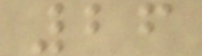26
